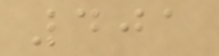401
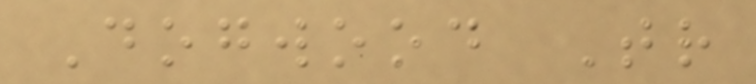Dogwood Tr
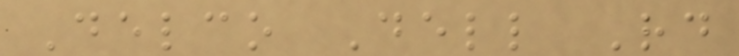Delco Dell Rd
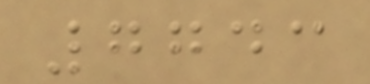7743
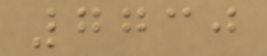7730
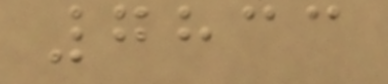7833
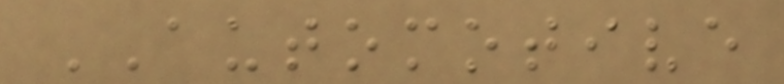AUTOMOTIVE
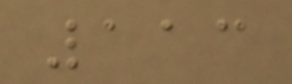113
